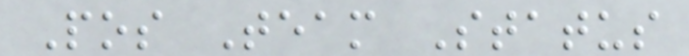Pos Team Status
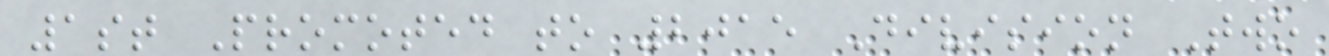1st Promoted to 2015 Division Two
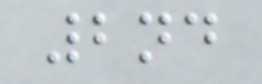2nd
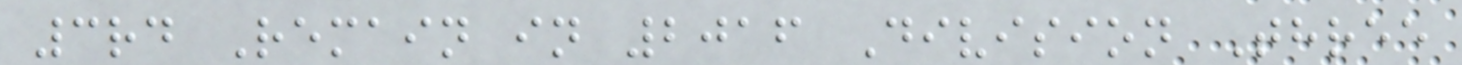3rd Remain in 2016 Division Three
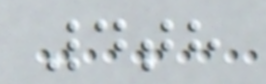4th
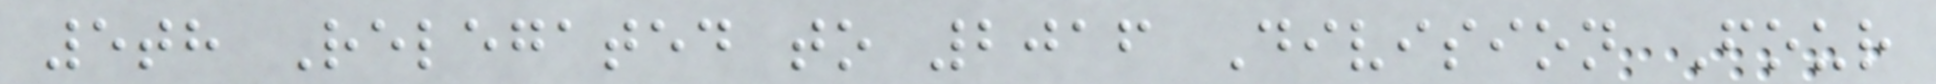5th Relegated to 2016 Division Four
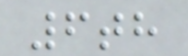6th
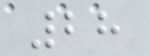28
